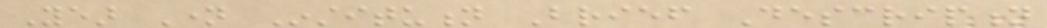Year Name Institution Brief Description
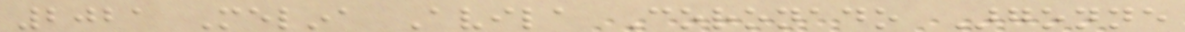2021 Melina Avila Coronado Argonne
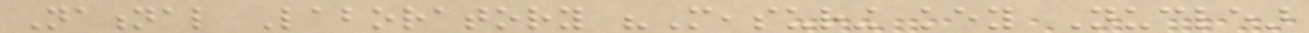National Laboratory "Measuring key Nuclear
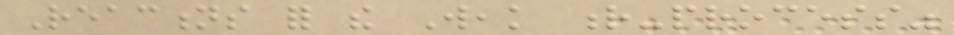Reactions for the Weak r-process"
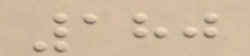180
